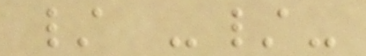/ -/-
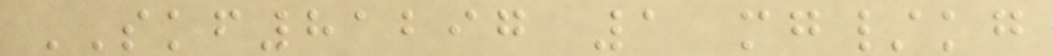SKF81297 1 mg/kg
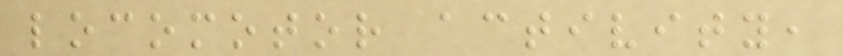locomotor activity,
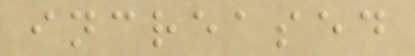increased
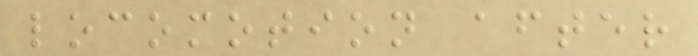locomotion after
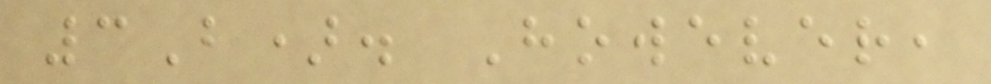3B). However,
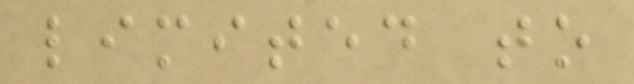limited to
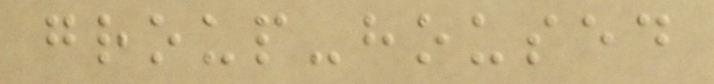group-housed
